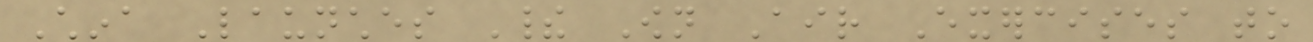China Launches Their Own Air Exercises to
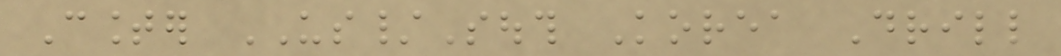Counter US/South Korea Drill
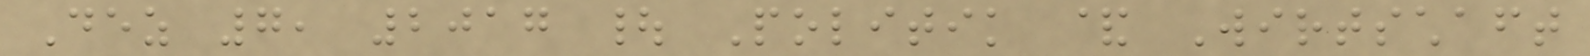Dez 7, 2017 | Politik & Wirtschaft
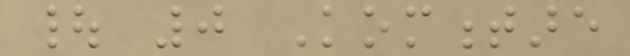| 0 Kommentare
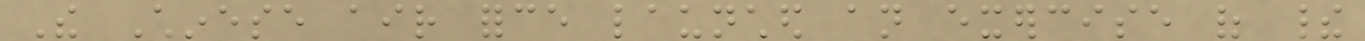The Chinese air force launched an exercise of their
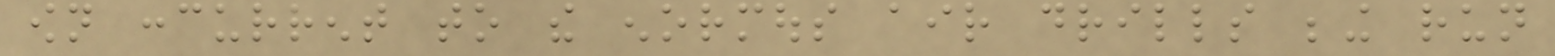own concurrent to the enormous air drills being run
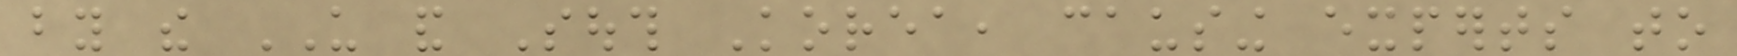by the US and South Korea, causing experts to
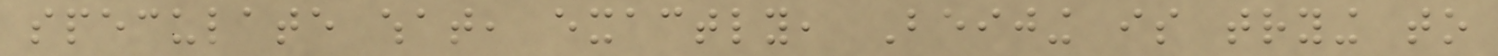speculate what, exactly, Beijing is trying to
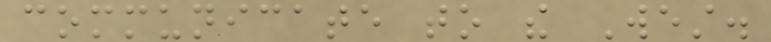communicate to the West.
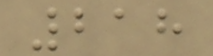218
